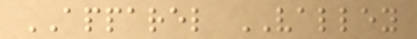APPAREL VALLEY
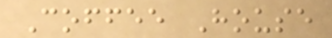Coffee House
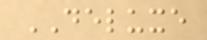DELUXE
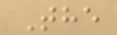The
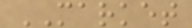MARKET
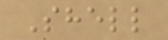Shell
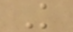K
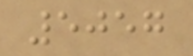5057
